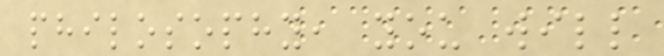philosophy, you will
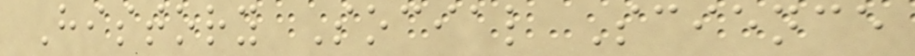History Social Science
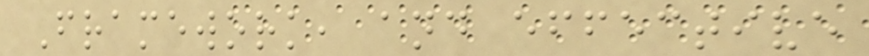Framework, and effective
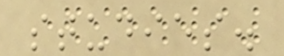studies.
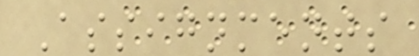Assignments
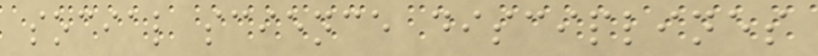social science disciplines
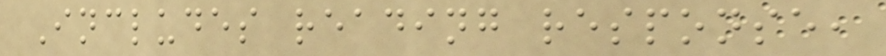Includes reading response,
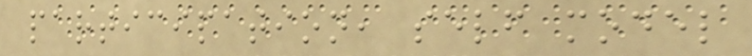participation, self model
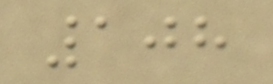108
